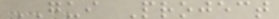GUI Project
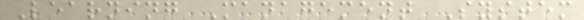Learning Management System
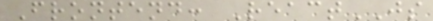Frontend: ReactJS
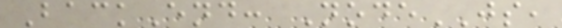BackEnd: NodeJS,
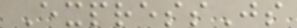ExpressJs
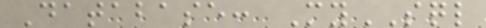Database: MySQL
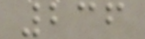236
